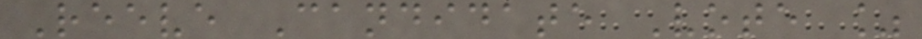Reeve Candidate Vote %
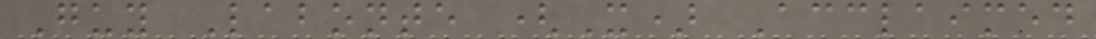Guy Labonte (X) Acclaimed
